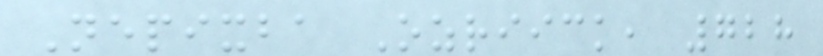Nepixba Ozriick, 728
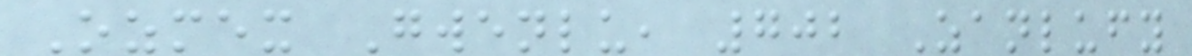Ozmex Gwenlu, 702 Zanlufy
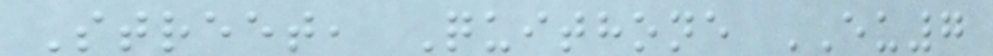Street, Quithone EU7
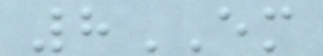8EM
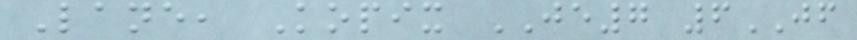Lane, Kopix JE7 6JF
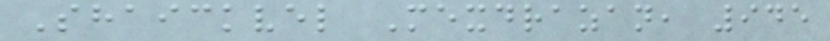Shaickvel Mexdrazan, 945
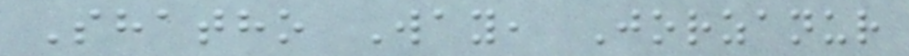Shatho Way, Jorzanur
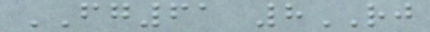FG61 8RJ
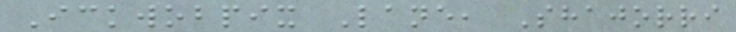Ickwobpix Lane, Shajorri
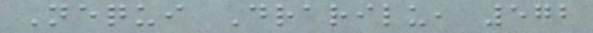Nequi Drarilu, 572
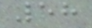58
